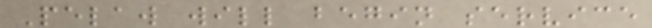Pelaw will begin service
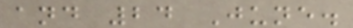and 24 June.
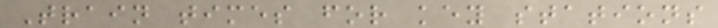Train times for key stations
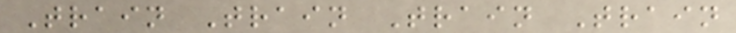Train Train Train Train
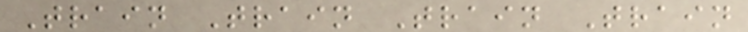Train Train Train Train
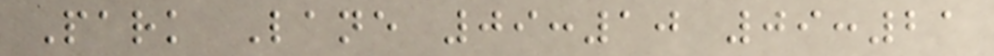Park Lane 09:10 09:21
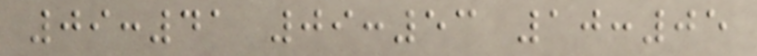09:41 09:53 10:05
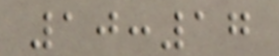10:17
